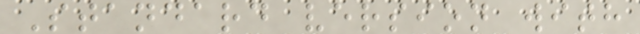Standard version with
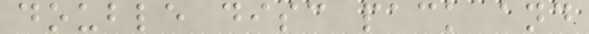double disc pack and
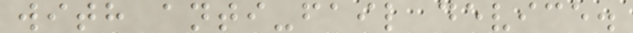with anti-fail device.
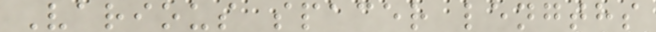Various spacer lengths
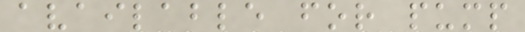available for pump
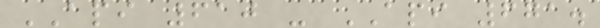API 610 - API 671.
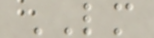LM
